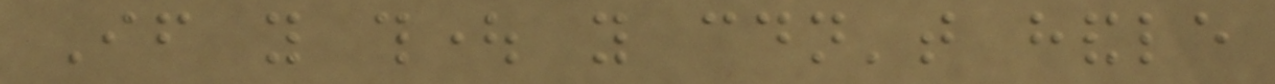If you thought you couldn't handle
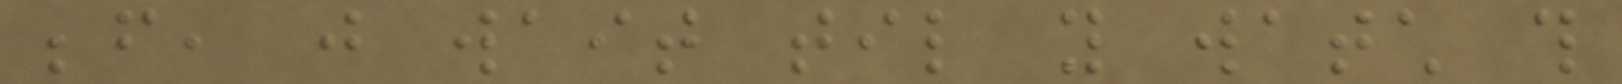before, just wait til you watch this
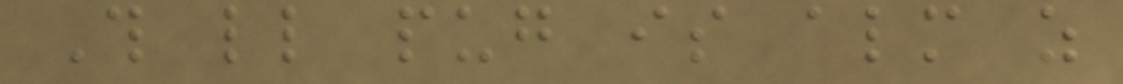This little pug is almost as
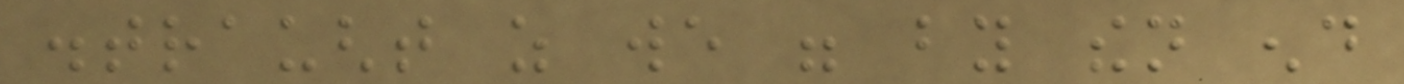distraught as we were by then end
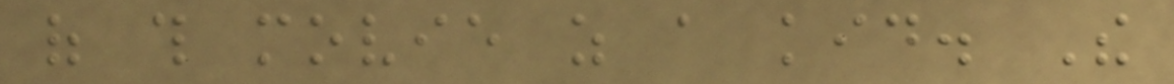of this movie as a kid. The
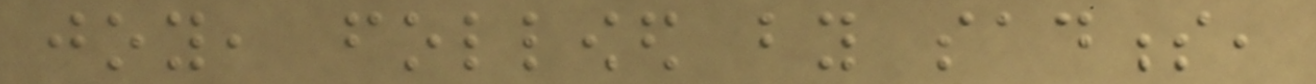joy, followed by sadness,
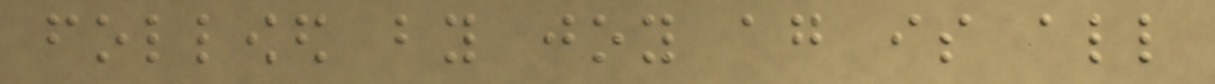followed by joy again is all
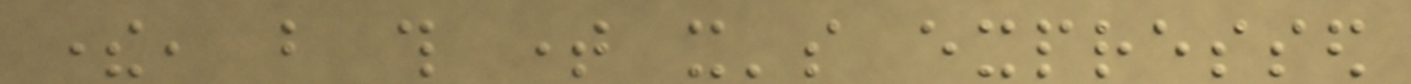there, but this time it's expressed
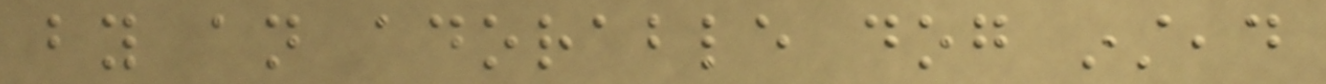by an adorable dog instead
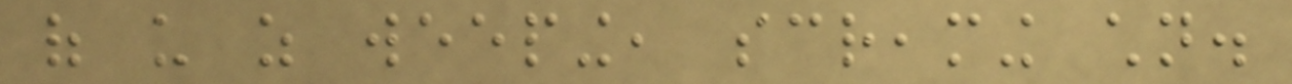of us as weeping, screaming children.
